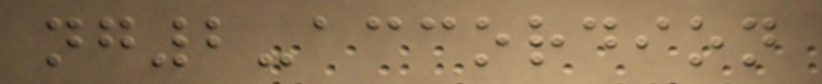ng2-accordion
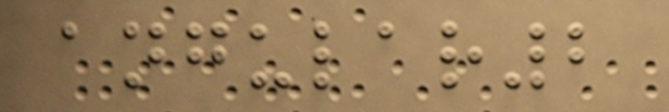angular2
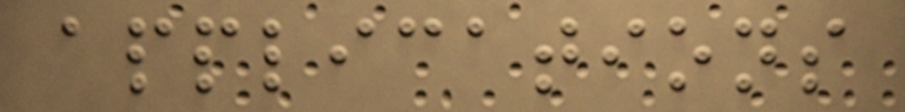applications
